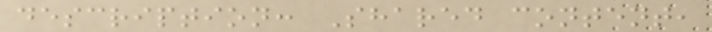description: Shared content,
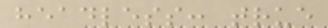headless: true
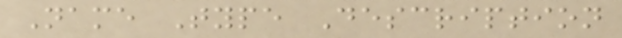Name Type Description
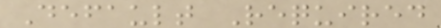Default Required
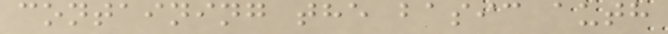containing the basic auth
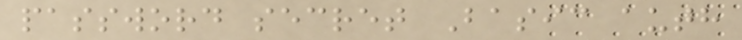password secret Basic auth
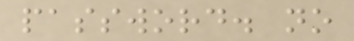password. no
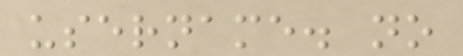username. no
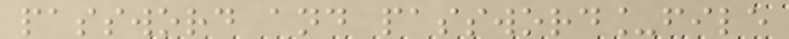password and password_file
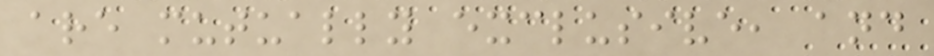are mutually exclusive, and
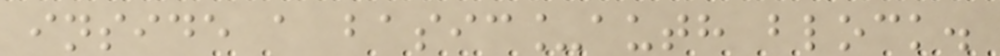inside a basic_auth block.
